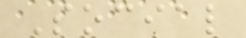Social
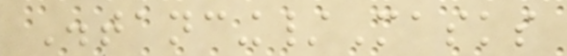Distancing/Masks
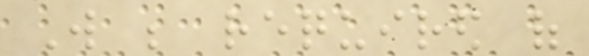Will be required of
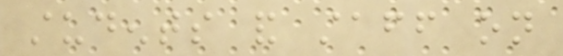students and staff on
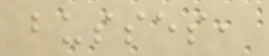busses,
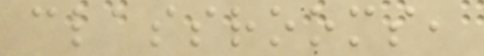classrooms,
